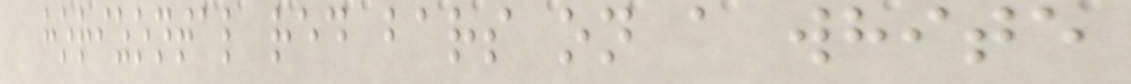horizontal red bars on a white
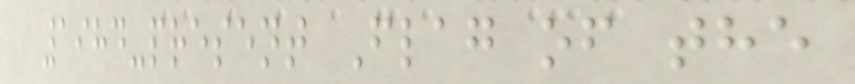1984-present Flag of the
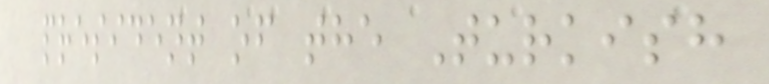president of the Turkish
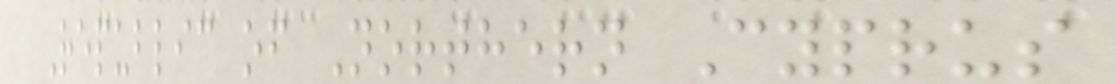Republic of Northern Cyprus
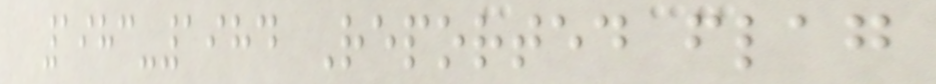1983-1984 Reported flag
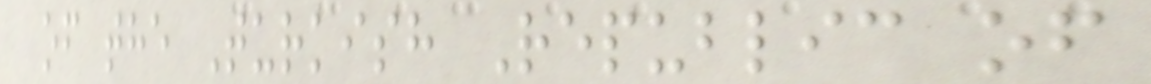of the Turkish Republic of
